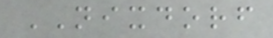NIXDORF
